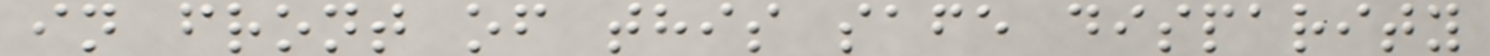in front of this safe disparity
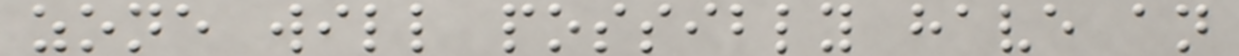zone will possibly have an
